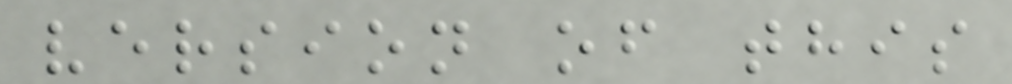version of this
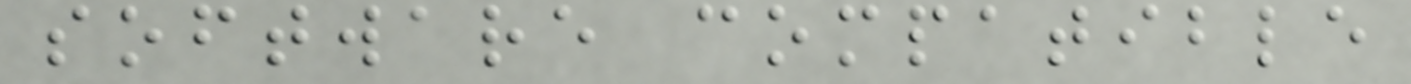software compatible
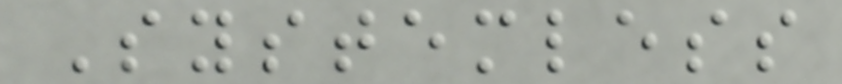Systemless
